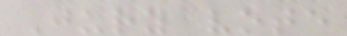Jury vote
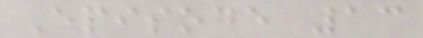Episode 13
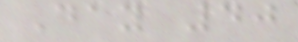Day 40
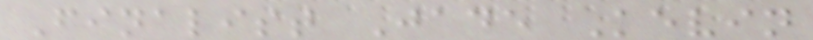Finalist Jade Kevin
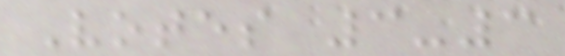Votes 3-3
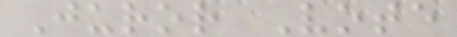Juror Vote
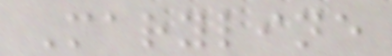Maryline
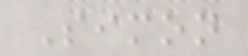Simon
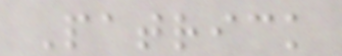Patrick
